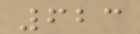623
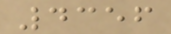4356
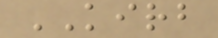KIRB
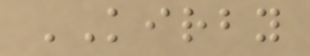KIRBY
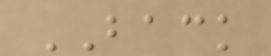BACK
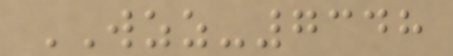WZZ-7348
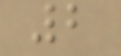2
